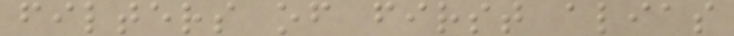filters of first alias
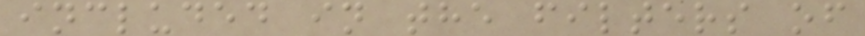included in the filters of
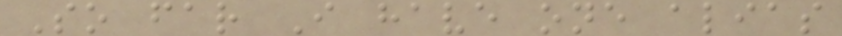So far I have one alias
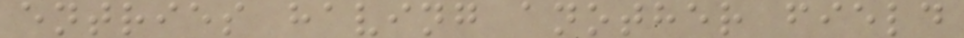entries having another field
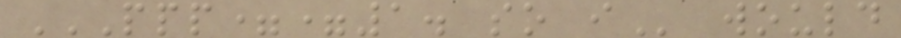PPP==1. SO I would
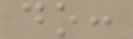do:
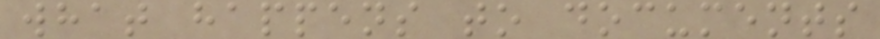what happens to documents
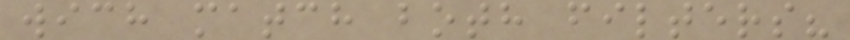wich match both filters?
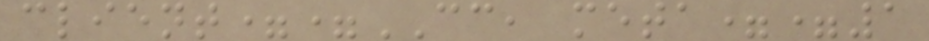client==CC, meta==1
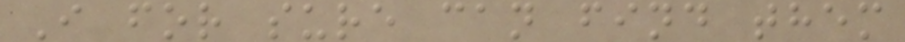I for sure can find them
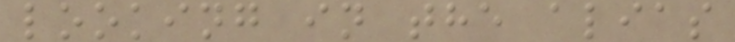looking in the alias
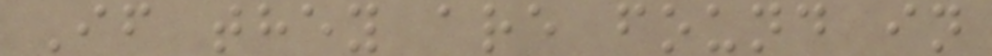If they are found in
